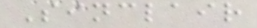Sinclair
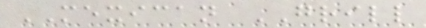MEXICAN GRILL
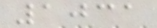1031
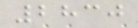2830
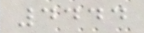4444
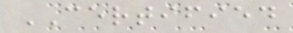CERTIFIED
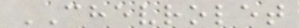CHEVROLET
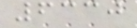6330
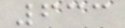633
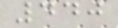440
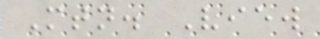Mtn. View
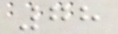78
